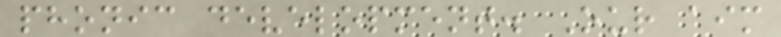phonic development. Our aim
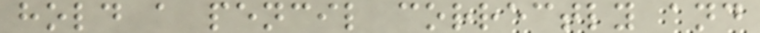hold a pencil correctly and
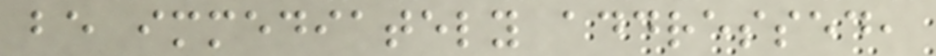be immediately addressed,
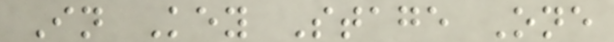In Key Stage One
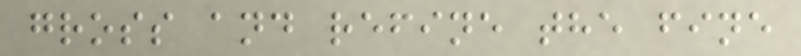gross and refine the fine
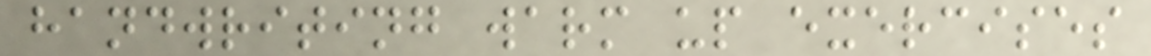handwriting warm up exercises
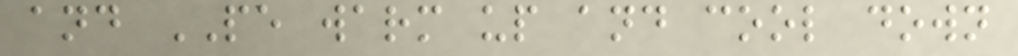and PE warm up and cool down
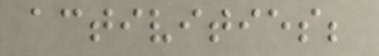activities;
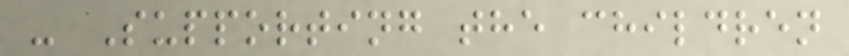- Supporting the children
